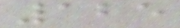125
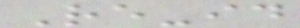Re-id
